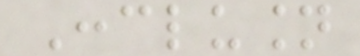Conclusion
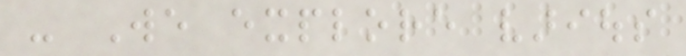- We explore various
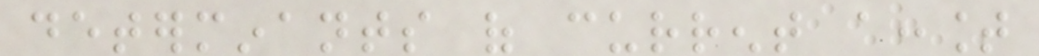determinants of current account
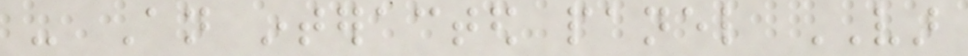- An interacted panel VAR
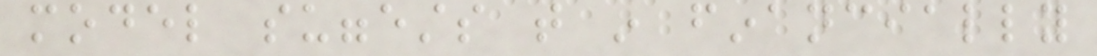model suggests that in financially
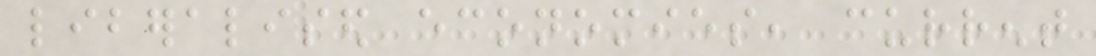liberalised economies, current
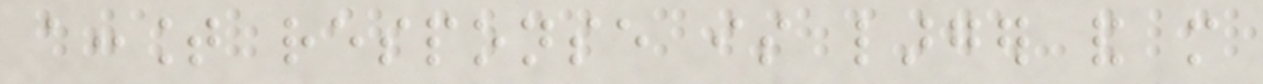account response is larger and more
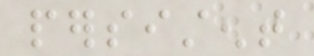persistent
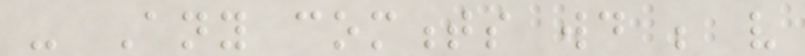- Any comments would be very
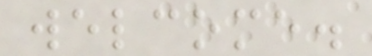welcome.
